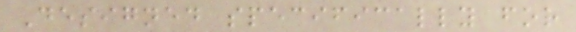Designed specifically for
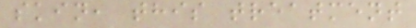skin, this treatment
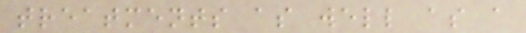treatments as well as a
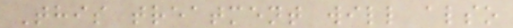This treatment will also
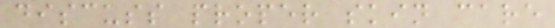discuss proper skin care
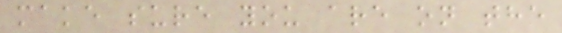make sure you are on the
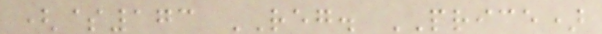($173 REG. PRICE)
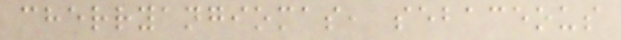cherryangiomas, sebaceous
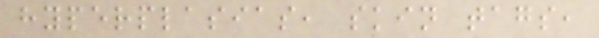hyperplasias, skin tags,
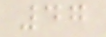47
